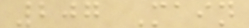207 Main
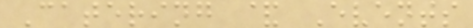Catering & Events
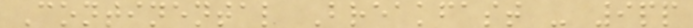Continental Breakfast - 9pp
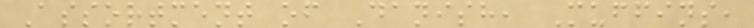Assortment of Danish, Muffins,
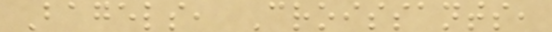Bagels, Croissants,
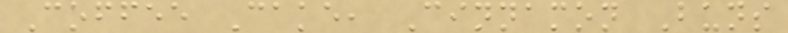Coffee Cake, Cinnamon Buns
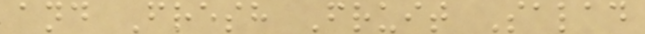and Fresh Fruit Salad
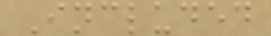Included
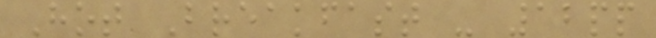Hot Breakfast - 12pp
